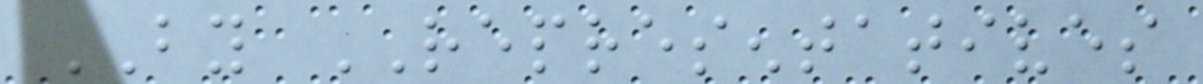BY REPRESENTATIVES
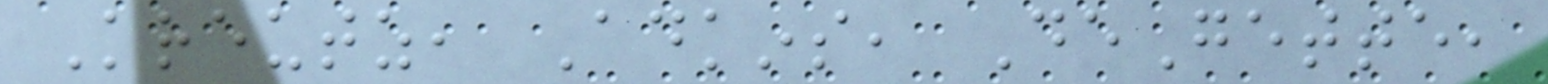Kreutz, Adkins, DeGette,
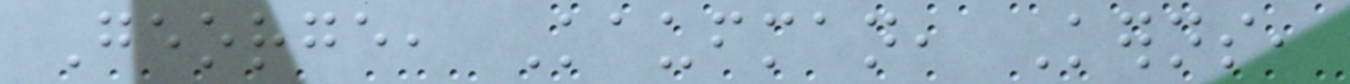George, Kaufman, Kerns,
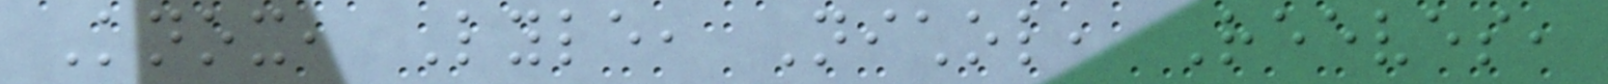Knox, Lyle, Nichol, Reeves,
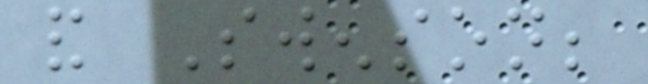and Swenson;
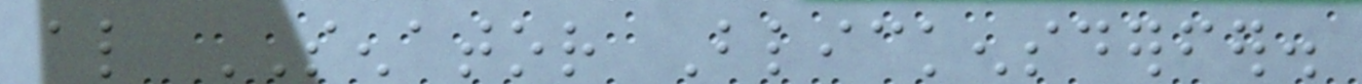also SENATOR Blickensderfer.
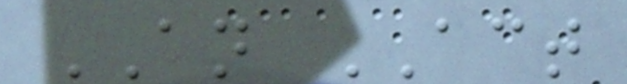AN ACT
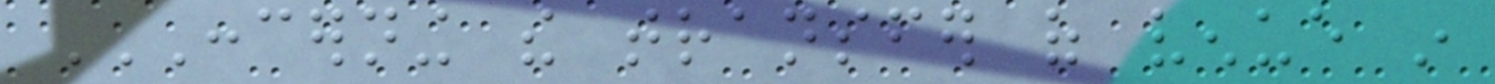CONCERNING THE TRANSFER OF VENUE IN
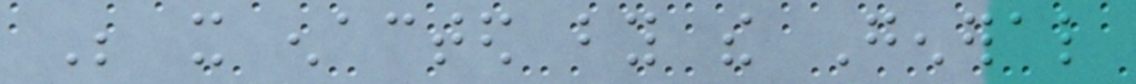Be it enacted by the General
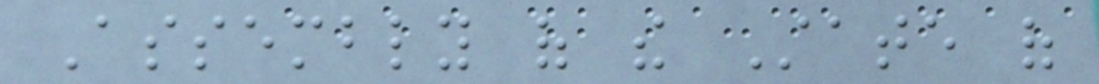Assembly of the State of
